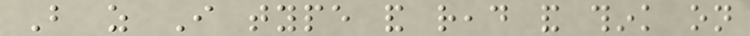But as I type and read and think on
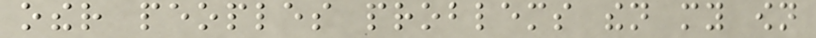other peoples problems then my own
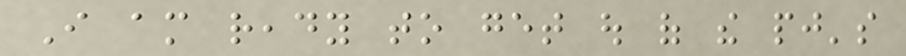I am ready to get out of the pj's
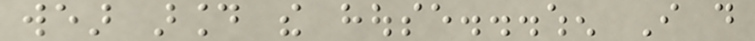wear around the house...when I do
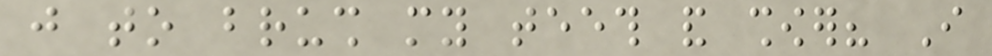just to brush my teeth and shower? I
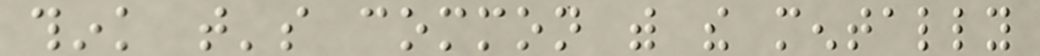think that's common with the mentally
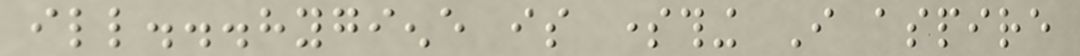ill...hygiene is something I aspire
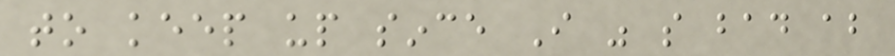to keep up since I was so bad about
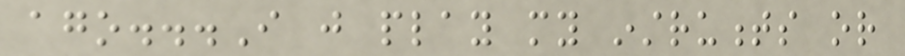ago...I just play my instruments or
